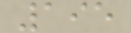195
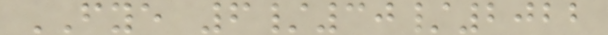FYE 6/30/2022
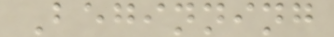Beginning
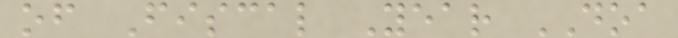of Fiscal Year DOA
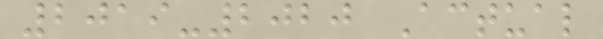2019-2020 Actual
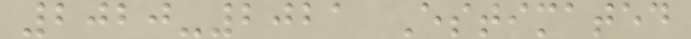2020-2021 Estimated
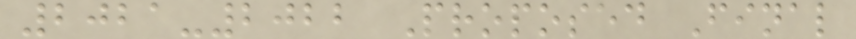2021-2022 Proposed Final
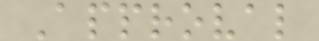Approval
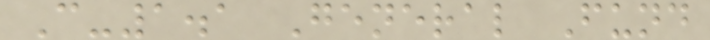C-1.1 General Fund
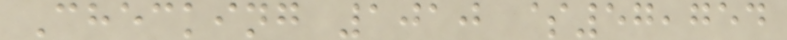Checking 1010 $57,754
